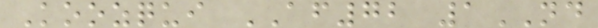Koozqui AF72 1ND
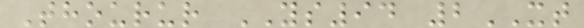Thourur YS94 2XT
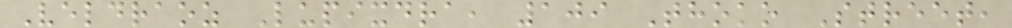Veldraoz Lupixdra, 109 Thoko Street,
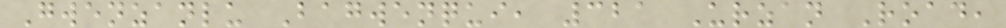Gwenzanlu Bagwenqui, 321 Urzan Road,
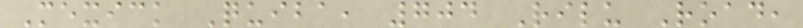Mexick Quiba, 704 Rilu Road,
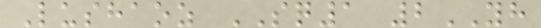Lushaoz SQ1 2YH
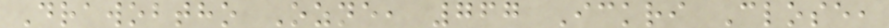Drawobtho Ozne, 767 Ickri Close,
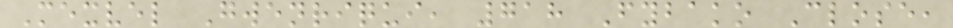Mexvel Gwenriqui, 718 Fybako Close,
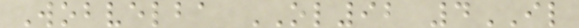Wobvelba OL92 4IL
